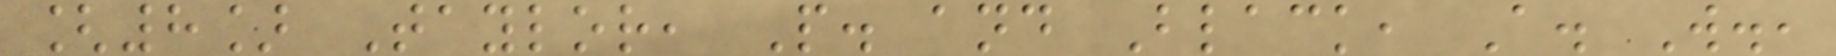[8] Taylor, P. and Black, A. W.,
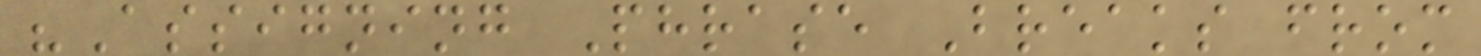"Assigning Phrase Breaks from
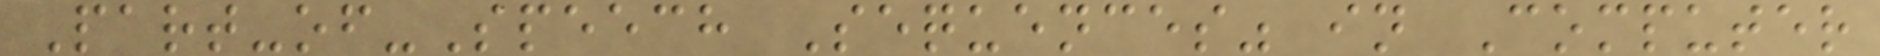Part-of-Speech Sequences" in Computer
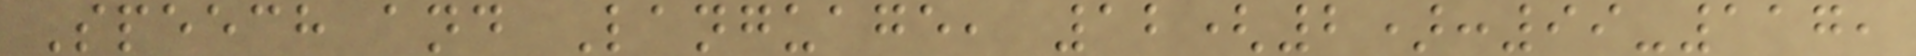Speech and Language, 12(2):99-117,
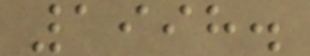1998.
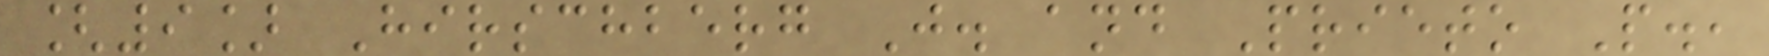[9] Hirschberg J. and Prieto P.,
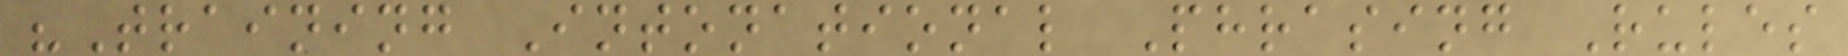"Training Intonational Phrasing Rules
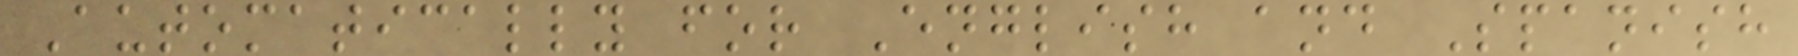Automatically for English and Spanish
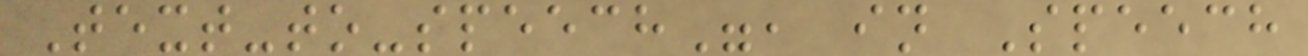Text-to-speech", in Speech
